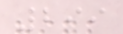299
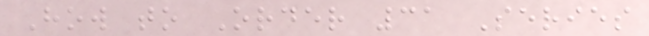How to Order 31 Series
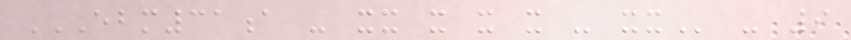EBM31A - XX X X X - XX - 9
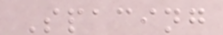Spacing
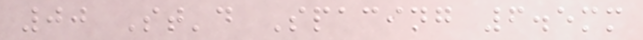00 St'd Spacing 6.5mm
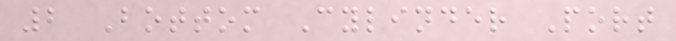2 Bottom Cylinder Port
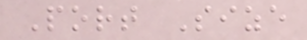Port Size
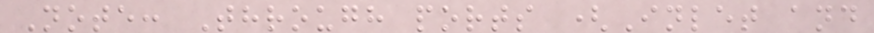Note: Through ports (Inlet and
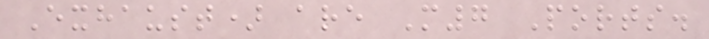Exhaust) are M7 Ports.
